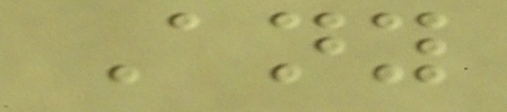Any
